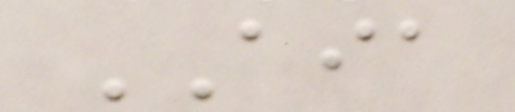AIA
